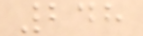248
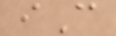iC
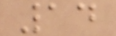14
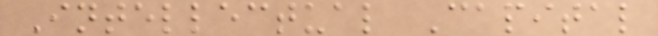Intellectual Capital
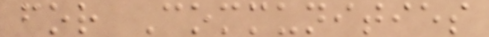for Communities
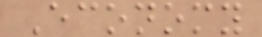Economy
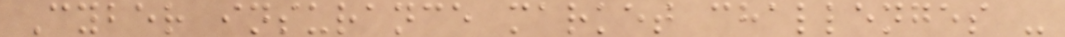Cyber insurance market challenges -
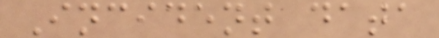Incident data
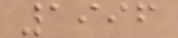1996
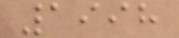1998
